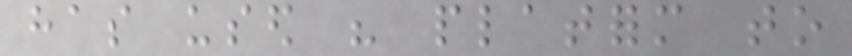has used his platform to
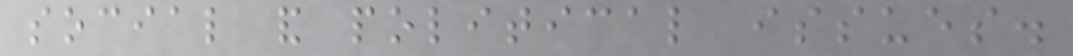social and political issues.
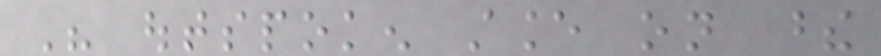His outspoken stance on these
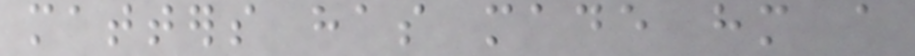matters has made him a
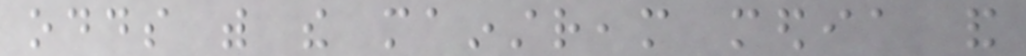odds with the mainstream media and
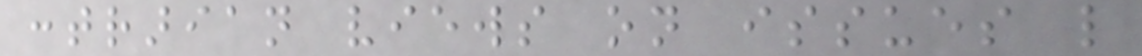contrarian views on issues like
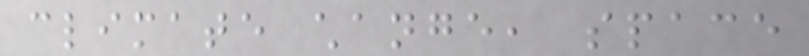climate change, space
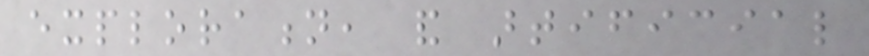exploration, and artificial
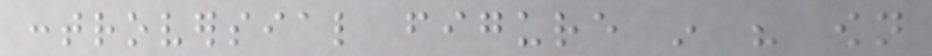controversial figure in his own
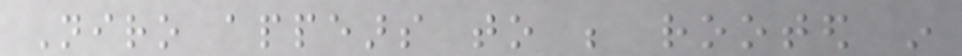Niro appears to be rooted in
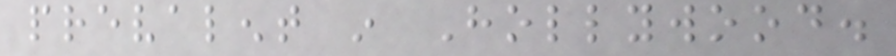prevalent in Hollywood.
